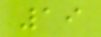19
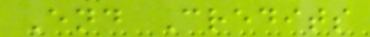End Credits
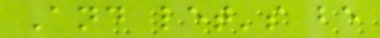And let's be
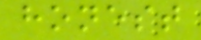honest
